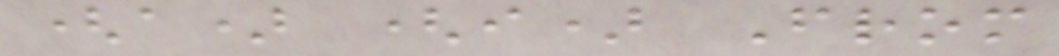(a) (i) From
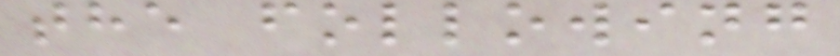the following
